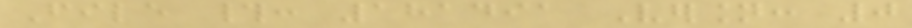File #: 181491 Version: 0
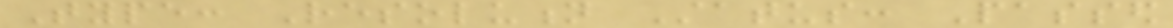Type: Resolution Status: Passed
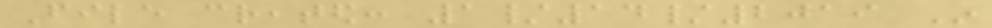File created: 1/14/2019 In
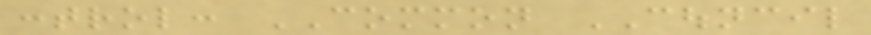control: COMMON COUNCIL
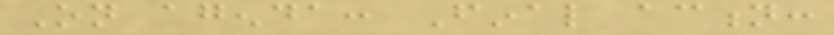On agenda: Final action:
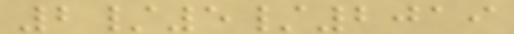2/5/2019
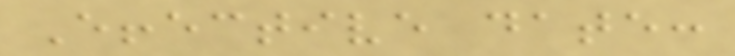Effective date:
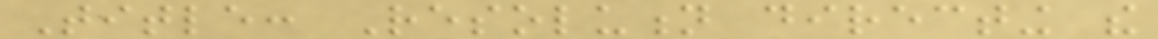Title: Resolution directing the
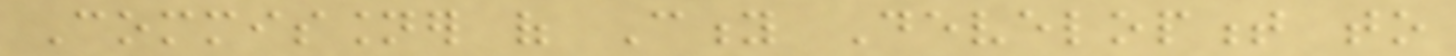Commissioner of City Development to
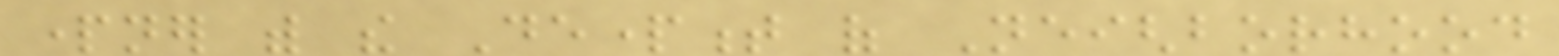partner with the Department of Neighborhood
